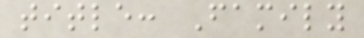title: Family
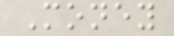Money
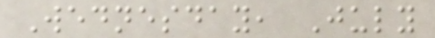Wednesday, July
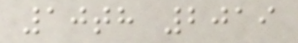10th 2019
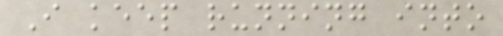I keep running into
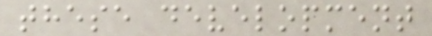these development
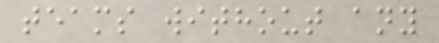teams without any
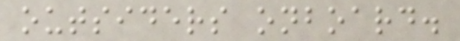outsiders onboard.
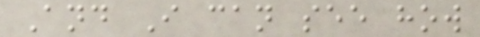And I can see how
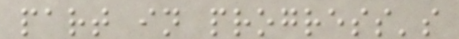part in progress's
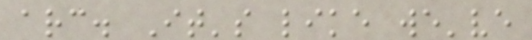arc. It's like we've
